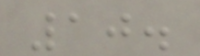10.
